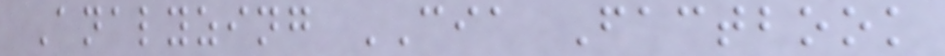Analyzing CIA Factbook
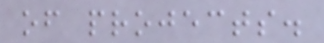of projects.
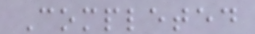Completed
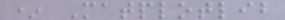* Matplotlib
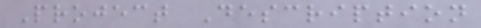Project Description
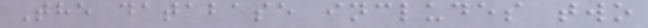The database includes two
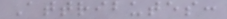Attributes:
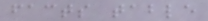facts table
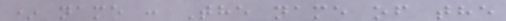* name : The name of the
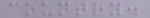country.
